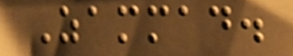Zammad.
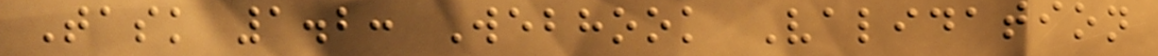Task 1.2: Webhook Validation
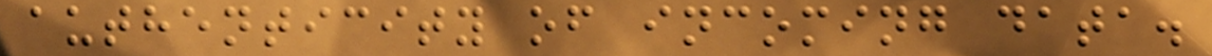authenticity of incoming data.
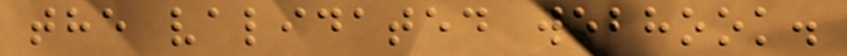the validated webhook.
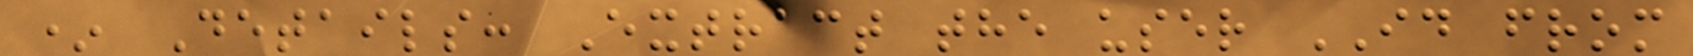* Details: Extract the user ID from
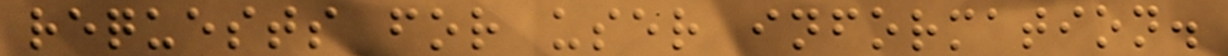requests for user information.
